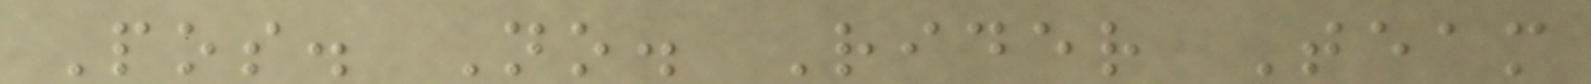Pos. No. Rider Team
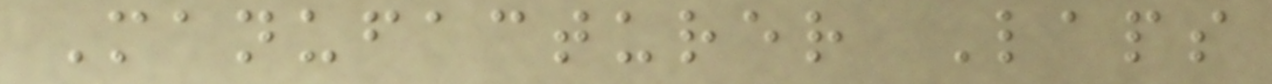Manufacturer Laps
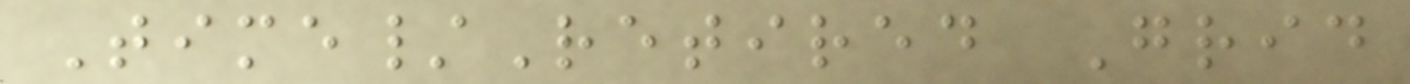Time/Retired Grid
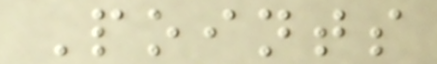Points
